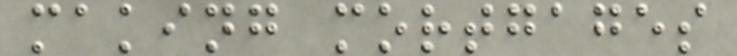making mortgages
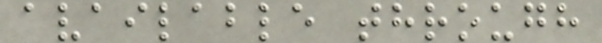available through
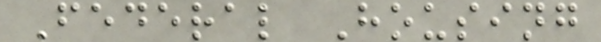Federal Housing
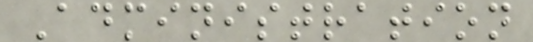Administration
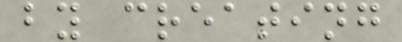by creating
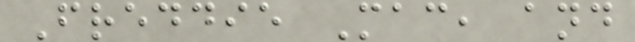Freddie Mac, and
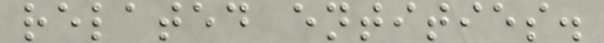related entities.
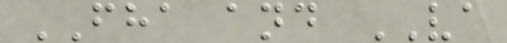FHA and VA
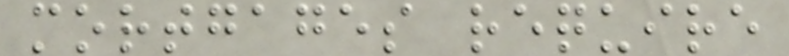mortgages require
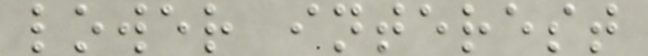lower interest
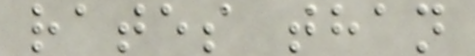rates than
